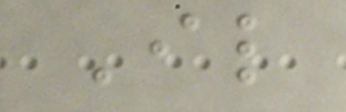Il
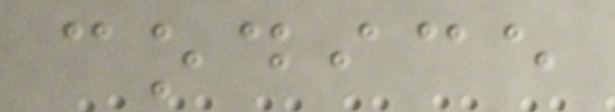codice
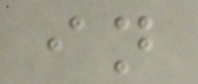in
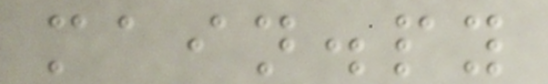main.py
